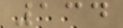134
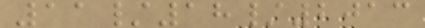11/18/2013
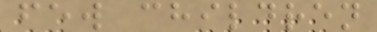few children
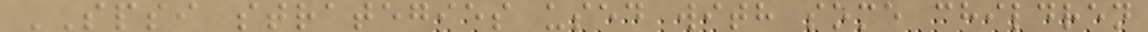SPSI strategies used with some children
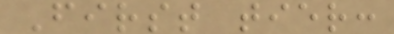First tier:
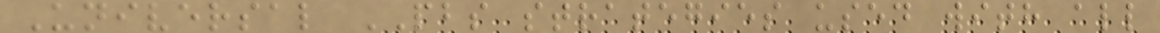Universal PBS strategies used with all
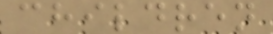children
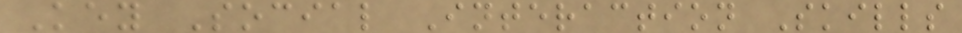Key Social Interaction Skills
